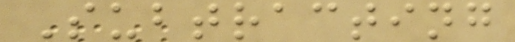Subtracting
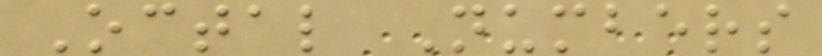Octal Numbers
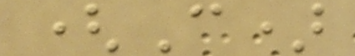(C)
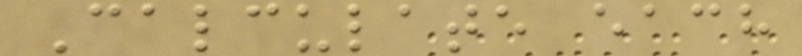Calculate each
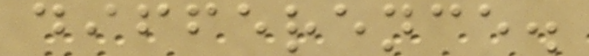difference.
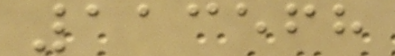113568
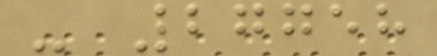- 27758
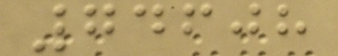74608
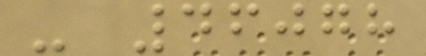- 46078
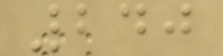240
